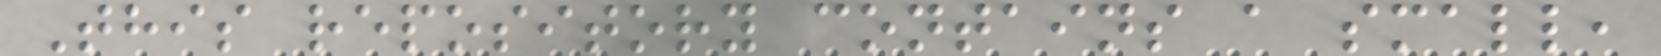This repository contains a small,
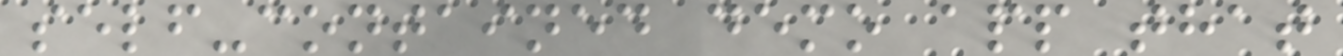self-contained demo app that
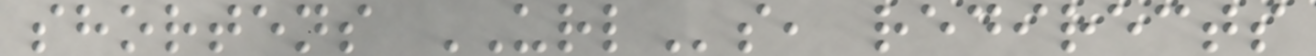shortens URLs, redirects
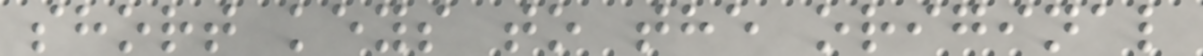short keys to the original
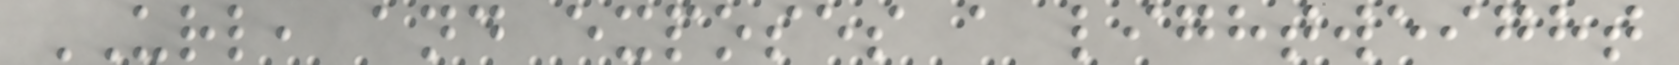URL, and exposes a lightweight
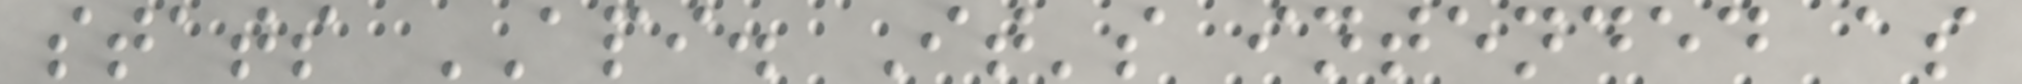stats API. It's intended as
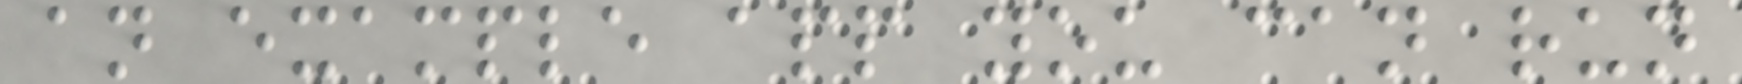an example app you can run
